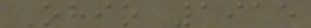Ohio 1915
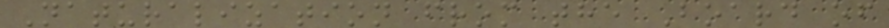Naturalization from the Board of
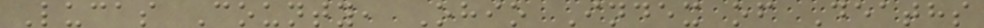Lucas County, Ohio Index of Deaths
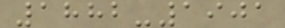1882-1901
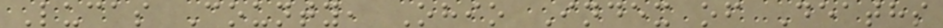Lucas County, Ohio Index of Deaths
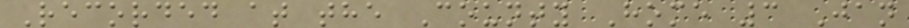Recorded at the County Home 3 Jan
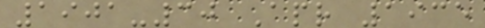1901-30 Apr 1935
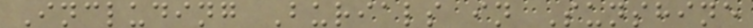Including Burials in Sunshine
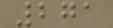271
